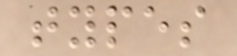types
